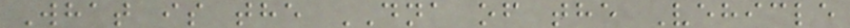What is the DNA of the Vehicle
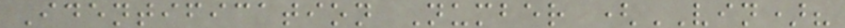Identification Number (VIN)?
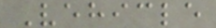Vehicle
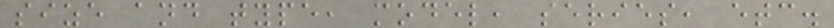size and type, model, series, etc.
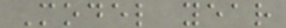Model year
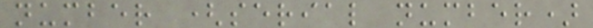number (serial number)
